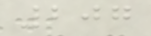207
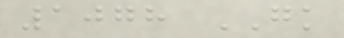1078 GK
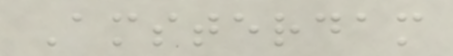Amsterdam
